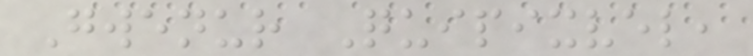Gwenur Quipixvel,
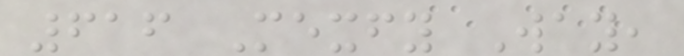616 Mexfy Way,
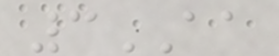3AA
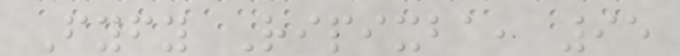Fyfy Ripixba, 95
